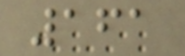161
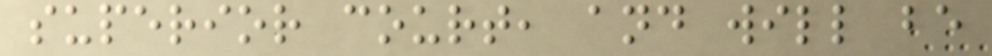superior court, and will be
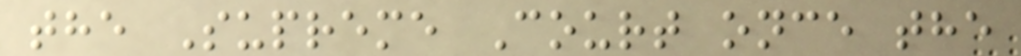the Supreme Court once the
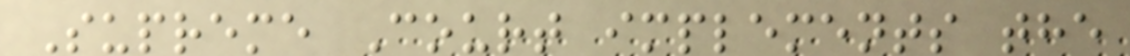Supreme Court implements the
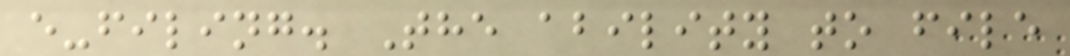e-filing. The ability to file
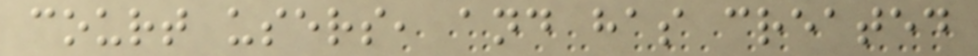court users, and has created
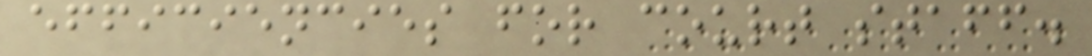efficiencies for court staff.
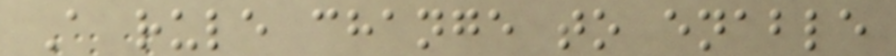A rule change to enable
